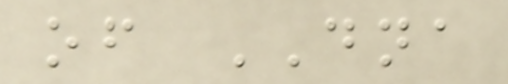of DNA
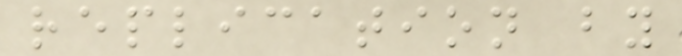replication by
